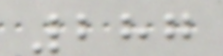287
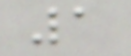1
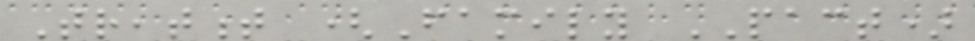Treatment (Family PACT)
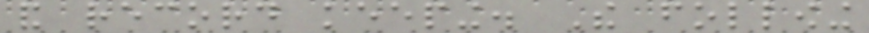and record keeping. The following
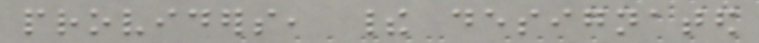providers, their designated
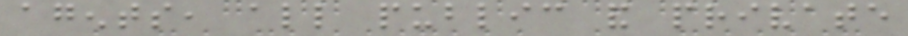agents, all public and private
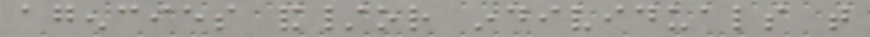agencies and/or individuals that
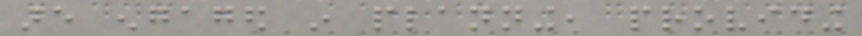are engaged in planning, providing
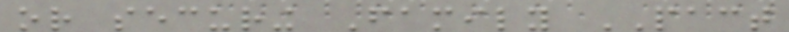or securing Family PACT
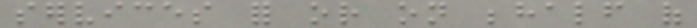services for or on behalf of
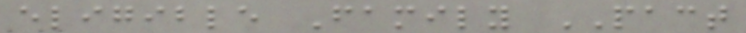eligible Family PACT
